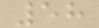58
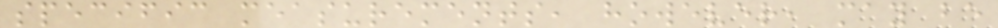specific measurements, however, may be
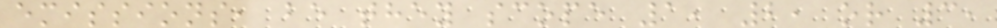emissions, be they scope 1, 2, or 3,
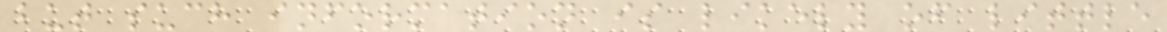but such information is likely of little
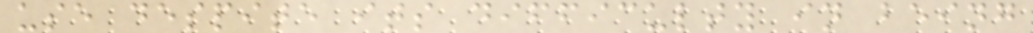use despite its difficulty in being
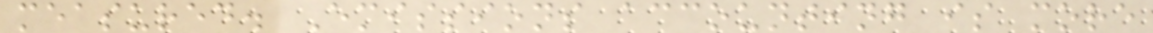measured. Emissions accounting is more
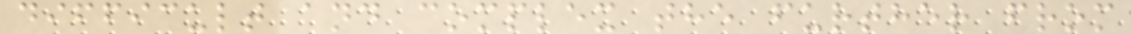difficult and complex the further from
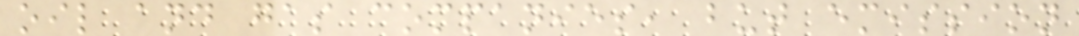oil and gas companies, but emission
